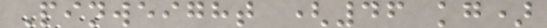Pinweight (46 kg)
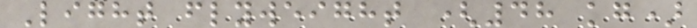Light flyweight (48 kg)
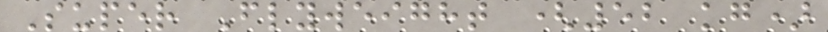Super Flyweight (52 kg)
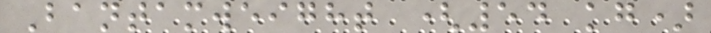Bantamweight (54 kg)
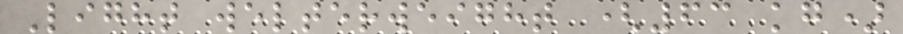Light welterweight (63 kg)
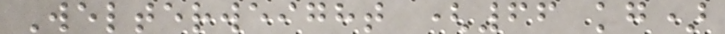Welterweight (66 kg)
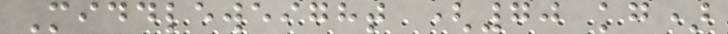Middleweight (70 kg)
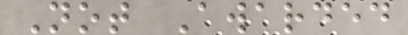Not Awarded
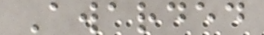Awarded
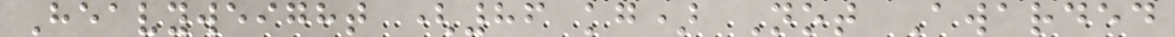Heavyweight (86 kg) Not Awarded
